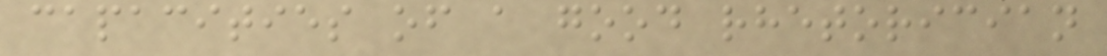capacities of a good rhetorician
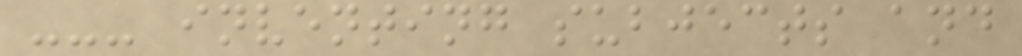--- inventing subjects and
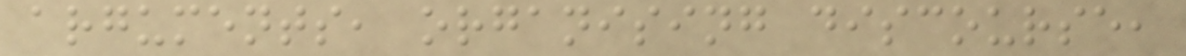arguments, organising discourse,
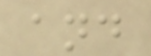and
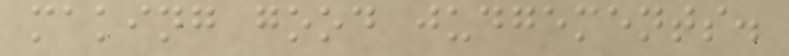making good judgements.
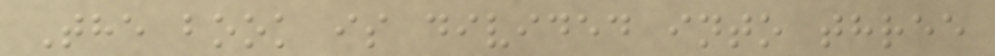The book is divided into three
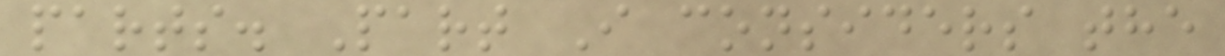parts. Part I considers the
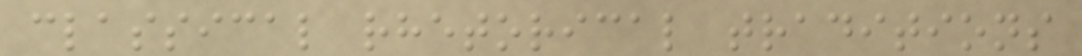classical rhetorical traditions
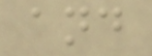and
